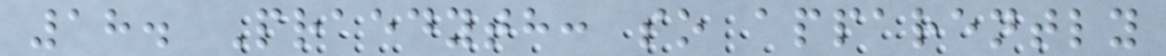18. Praedyth: so apparently
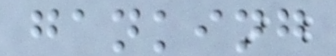ganking
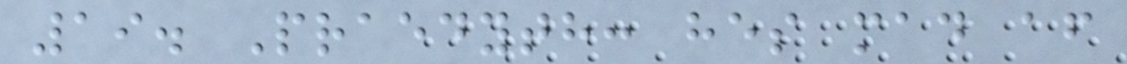19. Praedyth: hes mad af
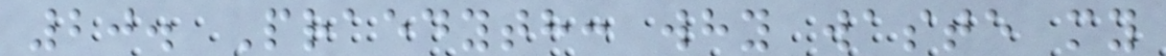20. Praedyth: why waste my
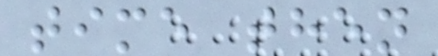time then
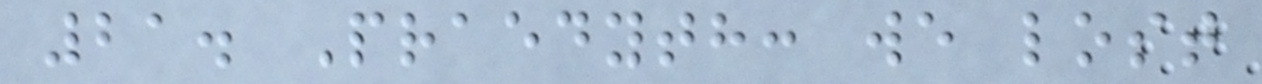21. Praedyth: we lost
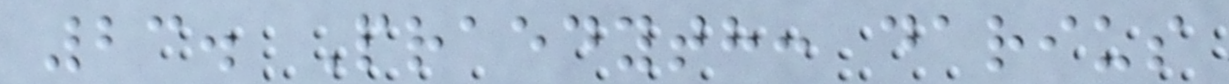23. Praedyth: darius
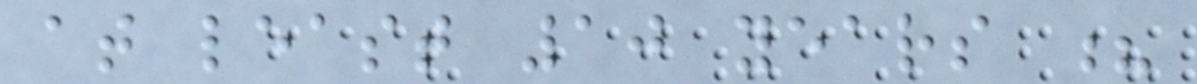at least 10 years ?
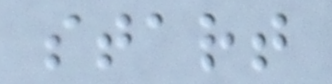start
